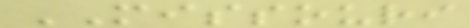MISSOURI
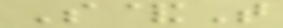S&T
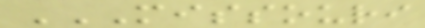MISSOURI
